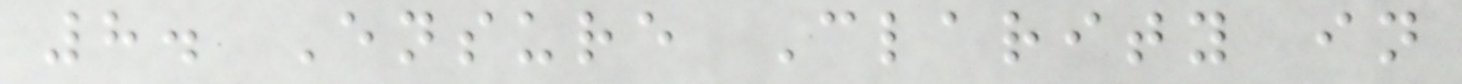8. Ensure Clarity in
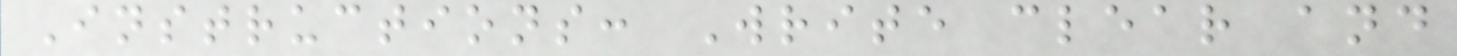Instructions: Write clear and
